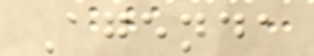Agenda
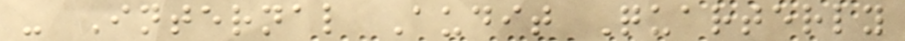- Internal Audit Quarterly
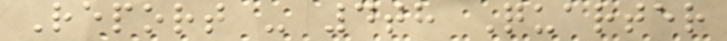Report - 4th Quarter
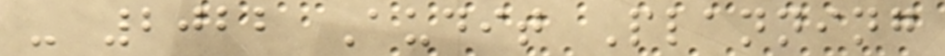- 2022 Audit Planning
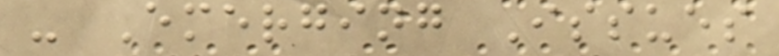- Emerging Issues
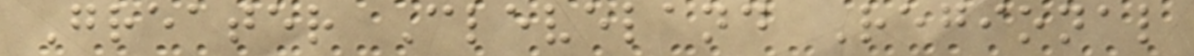Greater Cleveland Regional
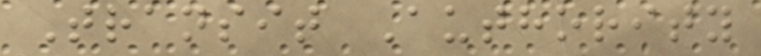Transit Authority
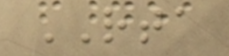RTA
